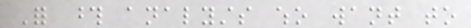For those analysts who want to
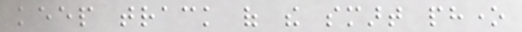keep track of the smart phone
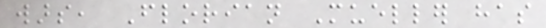wars, Florian Mueller has
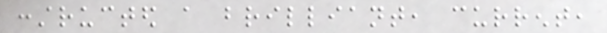constructed a brilliant, current,
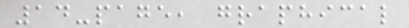14-page, graphical
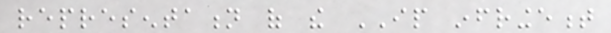representation of the IP infringement
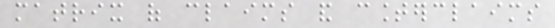matrix of claims and counterclaims
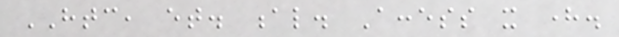HTC, et. al. Access it here.
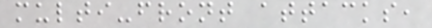multi-front attacks,
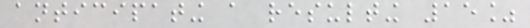anticipating a resulting 15%
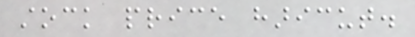stock price haricut.
